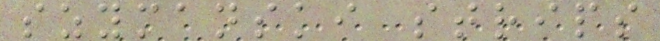szymanski strips
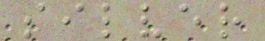silver
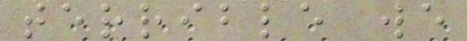terrible we
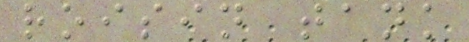roisin tank
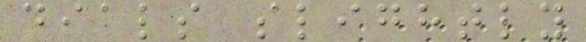dials slightly
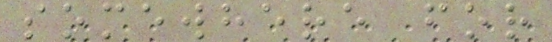somewhere for
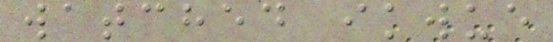watched ikwue
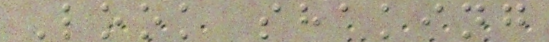Look shaking
